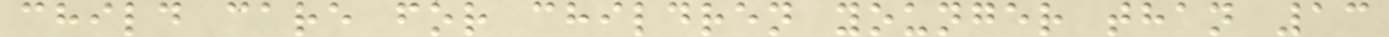child care for children younger than 13
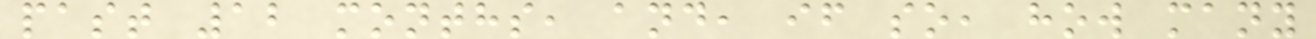past 12 months, and, if so, how many
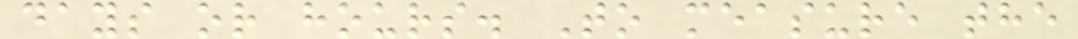days or hours. To measure the
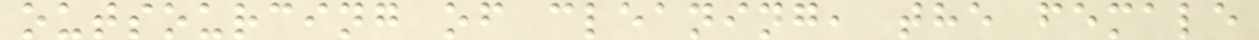outsourcing of cleaning, the female
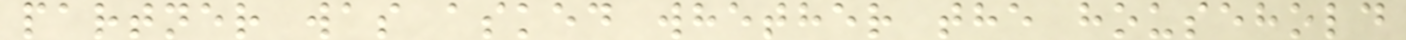partner was asked whether the household
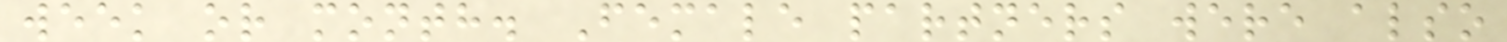week or month. Female partners were also
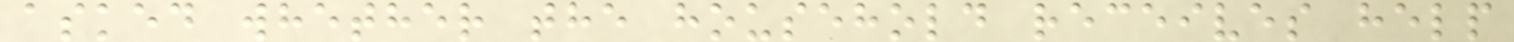asked whether the household receives help
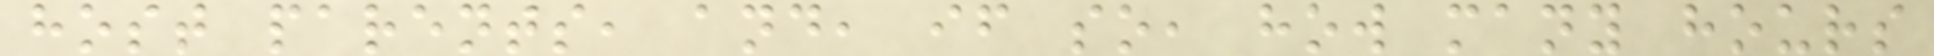host parents, and, if so, how many hours
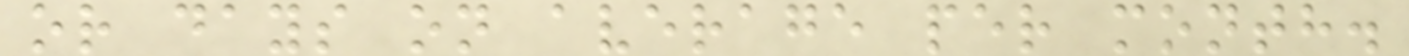or days on average per month.
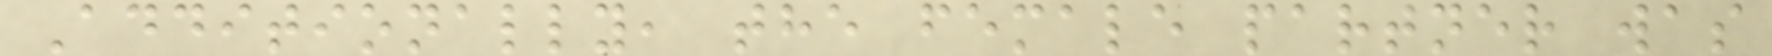Additionally, the female partner was
